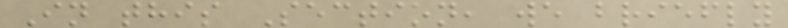In this Section, we briefly
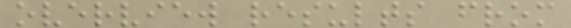overview results from
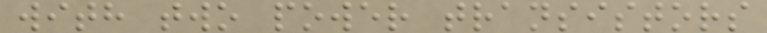with two power transistors
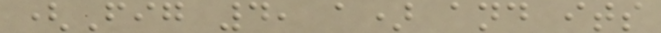(Fig 4, a) and its
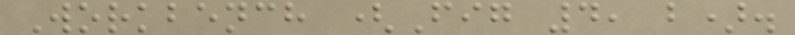Workbench (Fig 4, b).
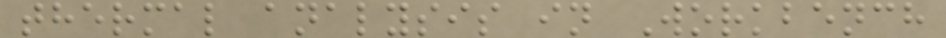thermal analysis in Workbench
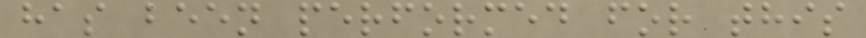has been performed for this
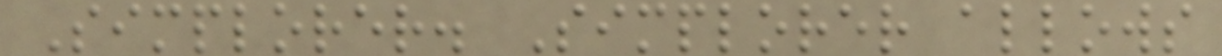Simplorer. Simplorer allows
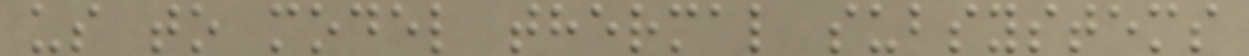us to model thermal subsystems
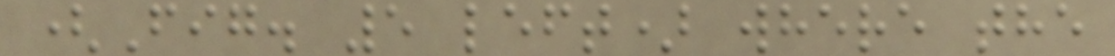(Fig. 5 left) where the
